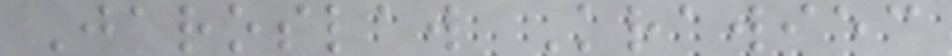Jaroslaw Krawiec
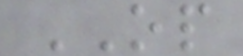OP
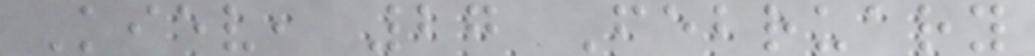Kiev, 27 February
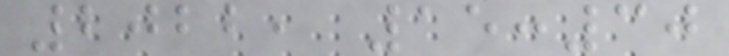2022, 15:30
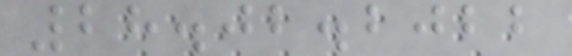28.02.2022
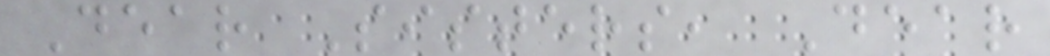Dear Sisters, Dear
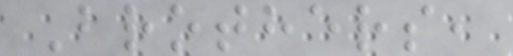Brothers,
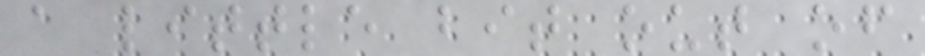a little bit out of
